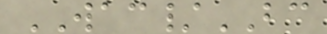WAC/BC
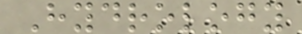Hydrology
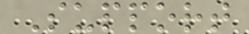Support
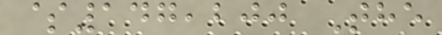$147,200 The
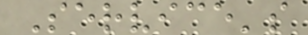Service's
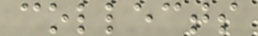collects
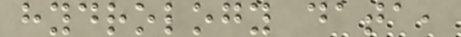hydrology data,
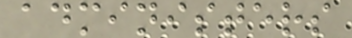administers
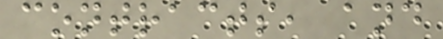contracts, and
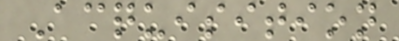Acquisition
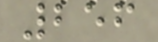256
